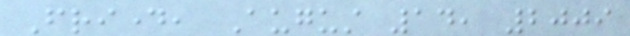Friday, August 14, 2009
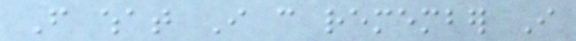From what I can remember I
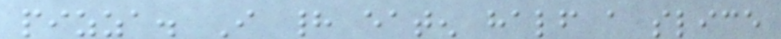pizza. I had eaten half a slice
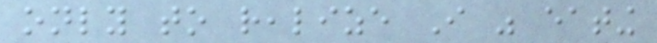only to realize I was eating
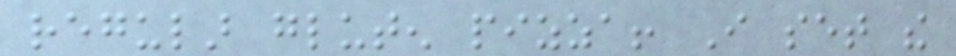regular gluten pizza! I set the
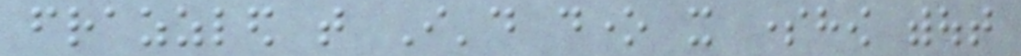frazzled that I'd done it somehow without
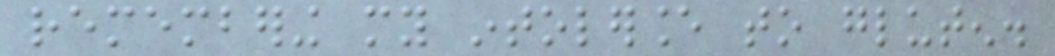remembering my intolerance to gluten.
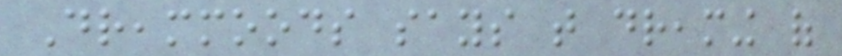Dreammoods says that dreaming of
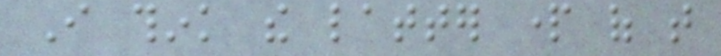I think the latter part of that
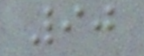90
